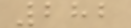282
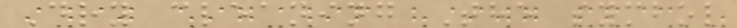Dry cleaning The symbol
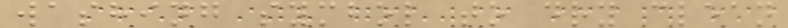washing symbol to dry clean
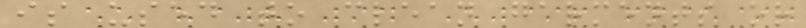is used to clean garments or
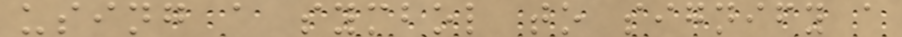using a symbol to signify a
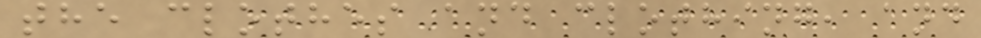the clothes and clothing, and
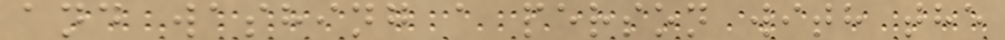and washing a person with the
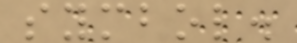symbol.
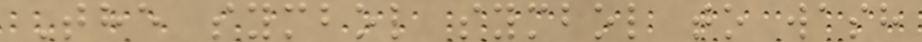The symbol symbol to wash
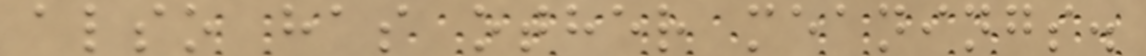also has other meanings.
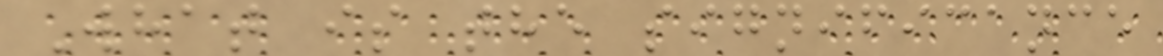What is the significance
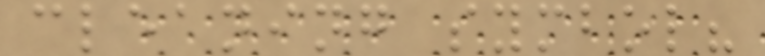cleaning symbol?
